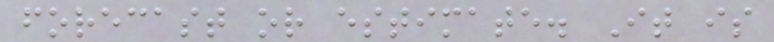forecast or estimate. It is
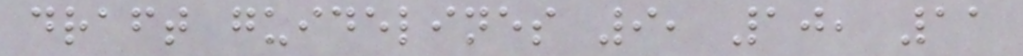draft guidelines 9, 10, 11
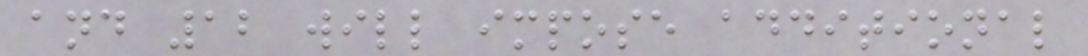and 12 will impose additional
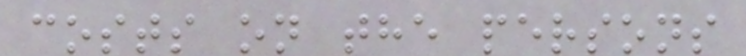costs on the persons
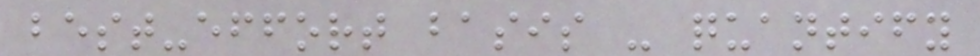best-effort basis - quantify
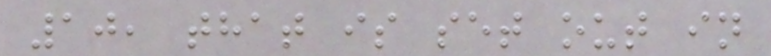10, that is set out in
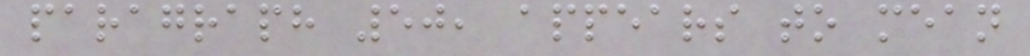paragraph 50, appears to mean
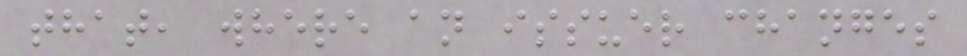that, where an issuer changes
